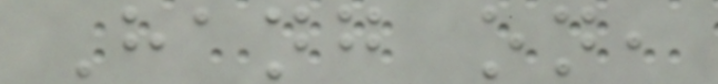Hang on,
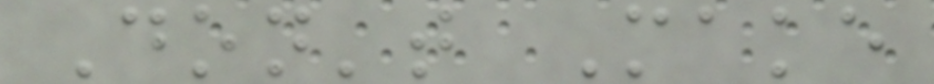Don't Make
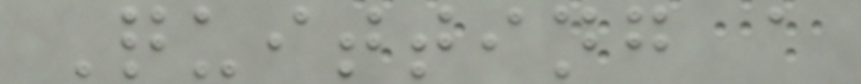Quitting a
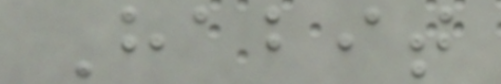Habit
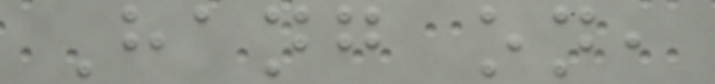Hang on,
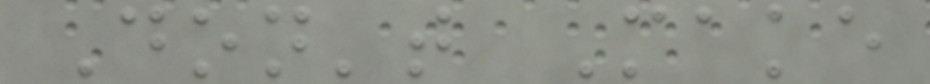Don't Make
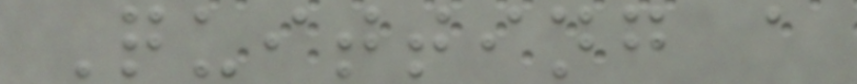Quitting a
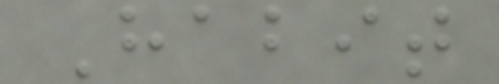Habit
